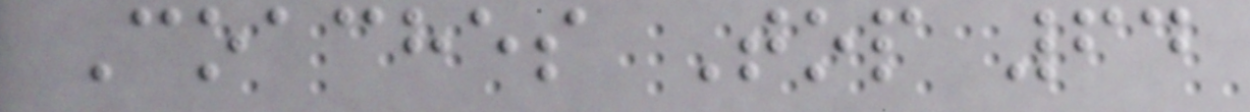Coaches Top 64
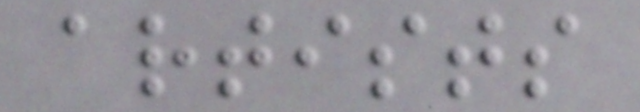artists
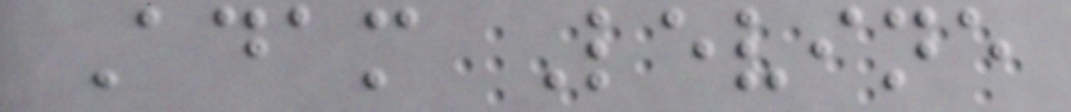Adam Levine
